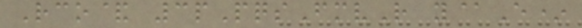Rco& 3pPqsFmvR y@E*
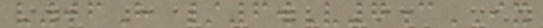v06H /6wV7cIX
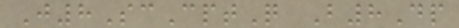J8ScCptQ B8Dp
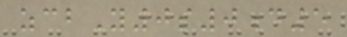zcbY0s0d5
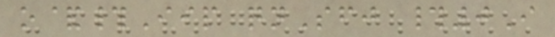o&#Iip qnSfj #0I
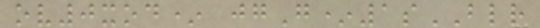ov0xod* jgG*1sBLR
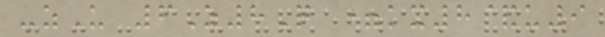-zU 6Z8Q =kx8&u9
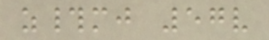z#mj 57v
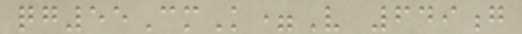qg55CmK=V 649g
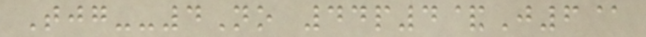Tjg--4No 44p4&J6@
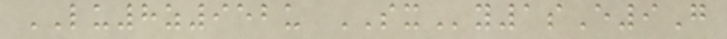LU8z952u SXy1sE9G
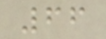66
